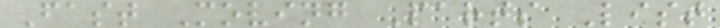Fast Moving Parts List
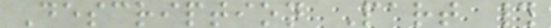Description Part #
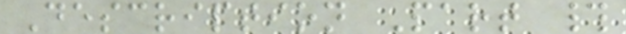Description Part #
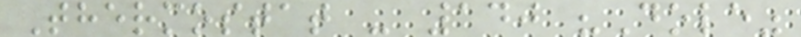Thermostat - 140 "Dole"
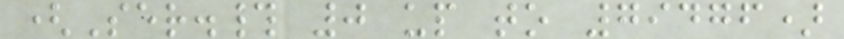(Ser.# 0 up to 79476)
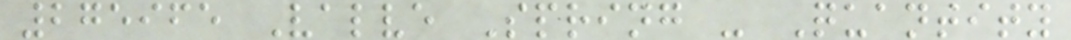275965 Valve Spring - Quantity
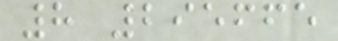8 295665
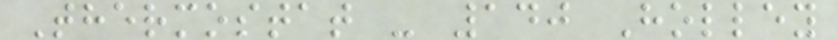Thermostat - 140 Holley
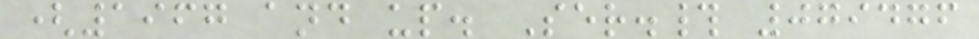(1967 and up. Ser.# 079476
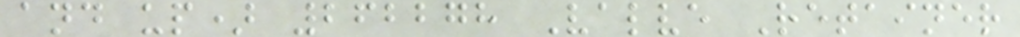and up) 262278 Valve Retainer
